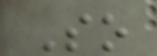So
